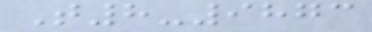T8-9873
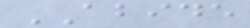ABIDE
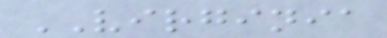VIRGINIA
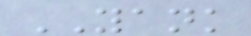YANK
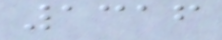1316
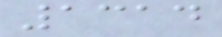1314
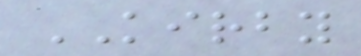KIRBY
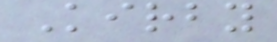Kirby
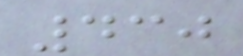430
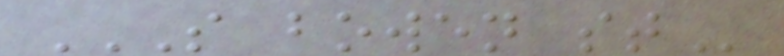S BOWEN ST
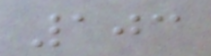103
